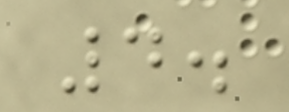4.
